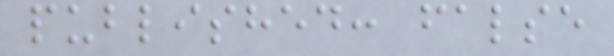published: false
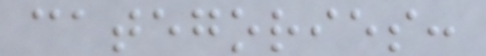categories:
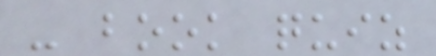- book quiz
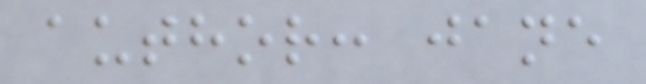author: jane
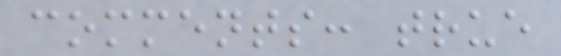comments: true
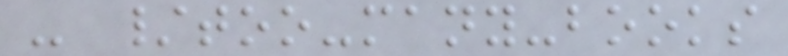- /too-many-books
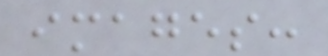images:
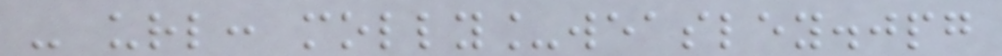- url: molly_weasley.jpg
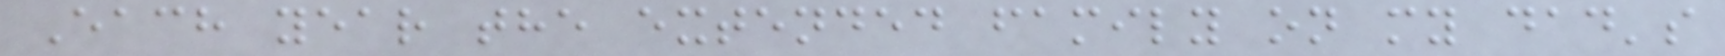Each year the extended family on my dad's
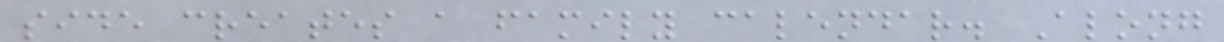side creates a family calendar. Along
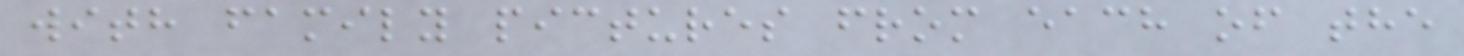with family pictures from each of the
